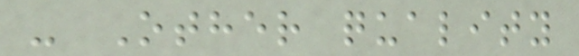- Other quality
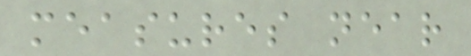measures near
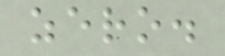zero.
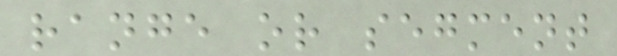range or segment
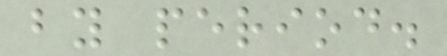by period.
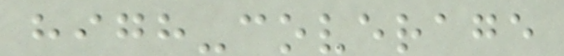high-coverage
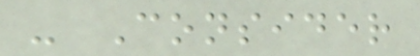- Consider
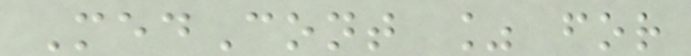MedCont % for
